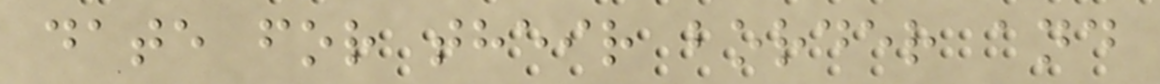date for their border and
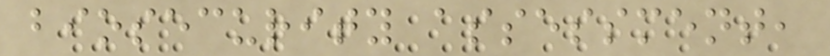biosecurity assessment,
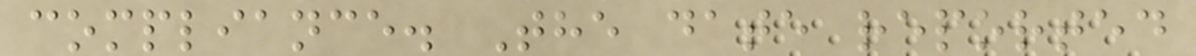compliance. The date reported
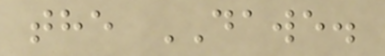the DAWE.
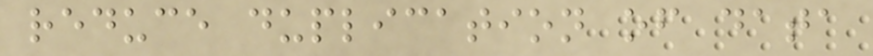reduce duplication of data
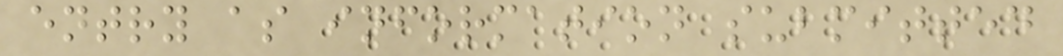entry as information submitted
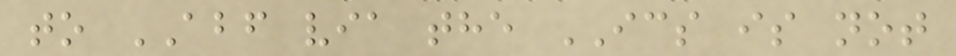to ABF via the ICS is not
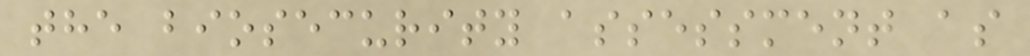the biosecurity assessment as
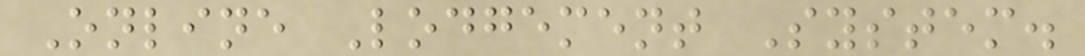Online Lodgement System.
